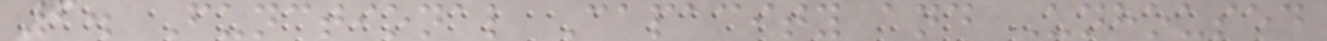6. Functional Capacity and Unhoused
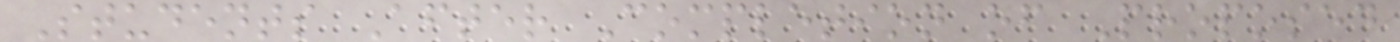Students After Completion of Proposed
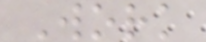Work
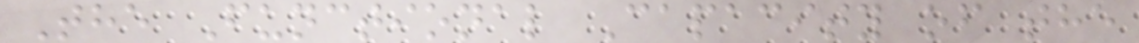The Functional Capacity of the
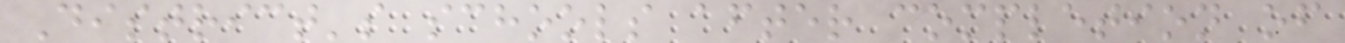District's schools after completion of
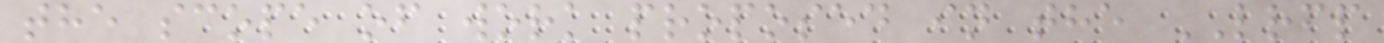the scope of work proposed in the LRFP
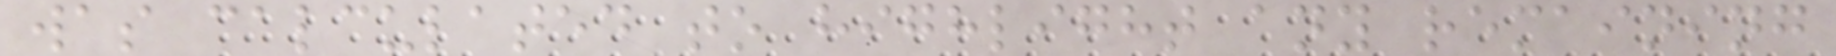was calculated to highlight any remaining
